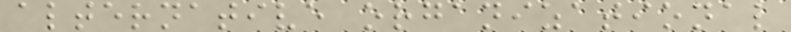alternative organizational
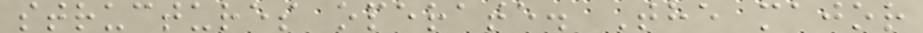structures operate. The major
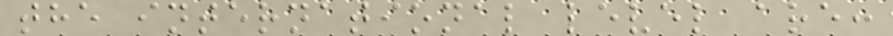the international level are:
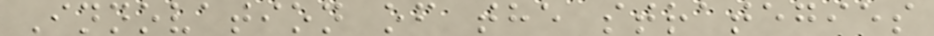Innovation of the strategies
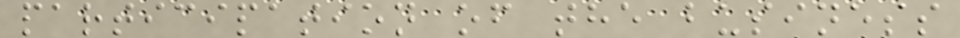participation of the business
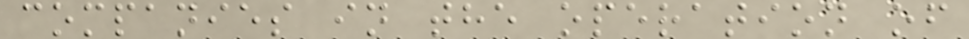companies in the operation of
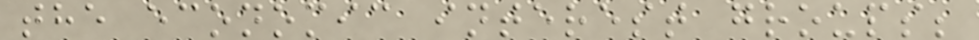the economic interest groups;
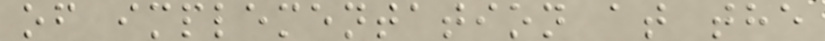of implementation at the
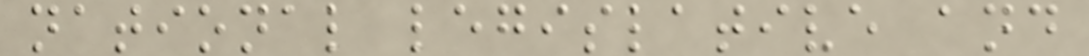national legislative and
